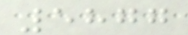5877
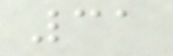31
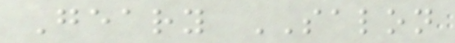Geary SALON
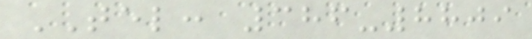TEL: 386-8809
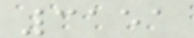3151
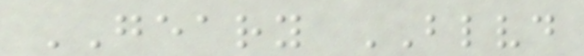GEARY BLVD
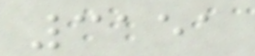3151
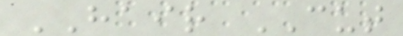HAIR CUT
